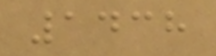1438
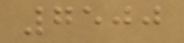7500
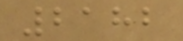2182
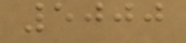5000
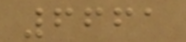6661
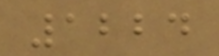1224
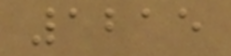1215
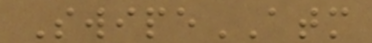SwipeATM
